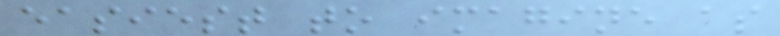easiest to imagine as
